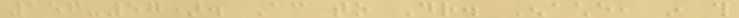156-57). According to Dr. Enache, in this
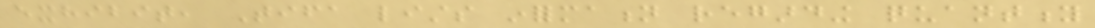exhibit, Tifa lists information regarding quantity
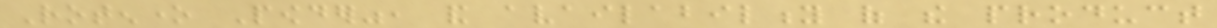Rotenone Powder", and availability of the product
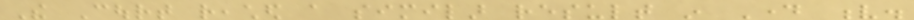The Court reached a similar result in Day v.
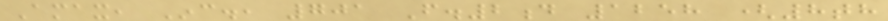Amax, Inc., 701 F.2d 1258 (8th
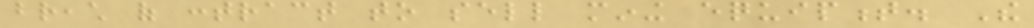breach of contract to sell mining equipment. The
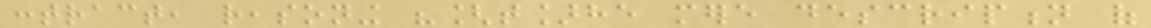contract, reasoning "[t]he mere description of
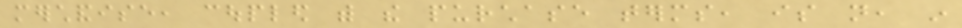merchandise, coupled with the purchase terms, is not, in
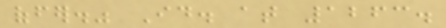offer." Id. at 1263.
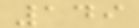149
